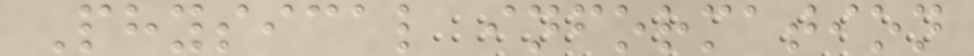Physical information
